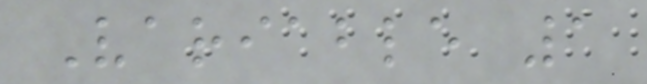Variable 1
